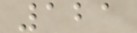121
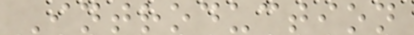Introduction
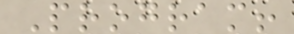Program!
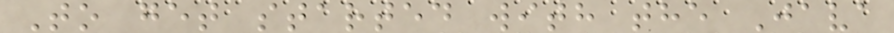To get started with the Java
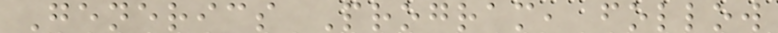Generics Program, follow
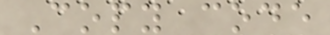Copy code
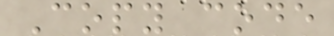Copy code
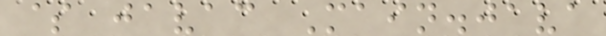$ javac Main.java
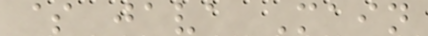$ java Main
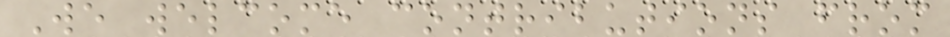We welcome contributions from
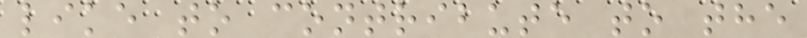like to contribute to the
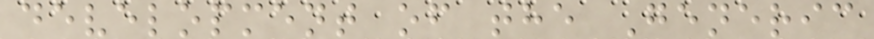development of the Generic
